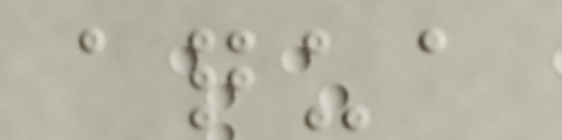aqua
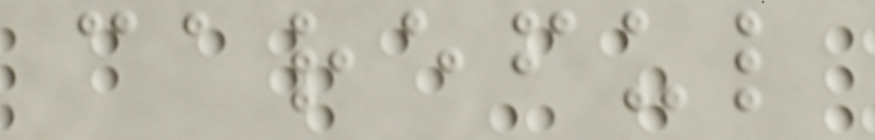careful
